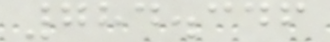784.346
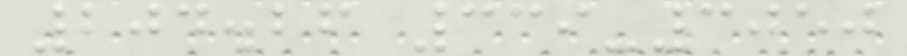204.26 339-3050
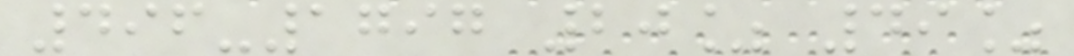496-1797 20% 49%
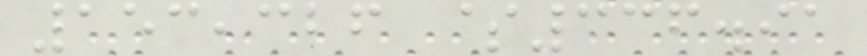153,326 $336.91
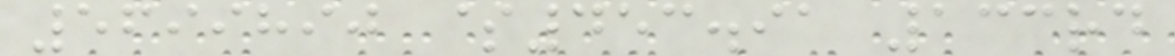5699890 $453.91 133rd
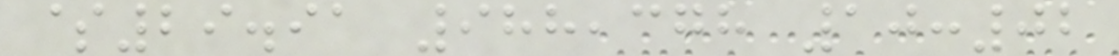$29.91 988,378 10:02
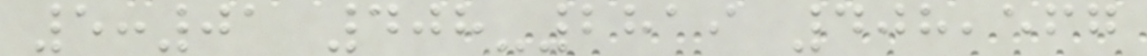5:01 408-2819 408,567
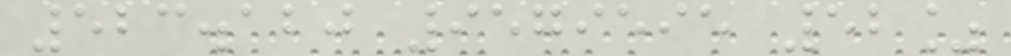523.120 9579595 52%
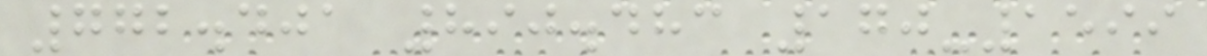772.401 890.483 170-1599
